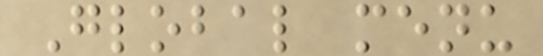Global menu
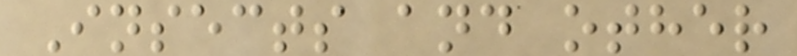Insects and other
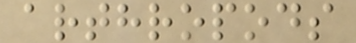arthropods
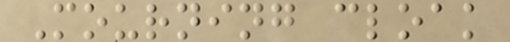Mourning cloak
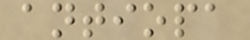antiopa
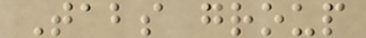Tabs group
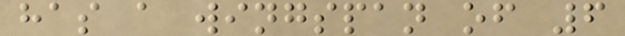has a wingspan of 6
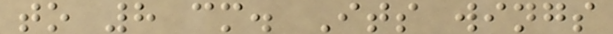to 8 cm. Its wings
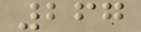267
